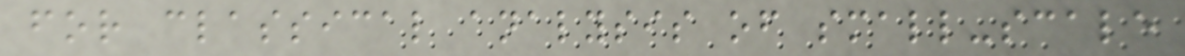for classical analysis of small-scale
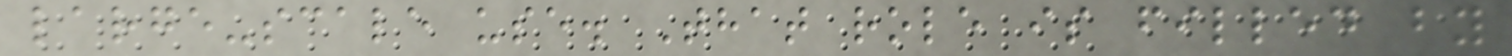large-scale use. That role is filled by
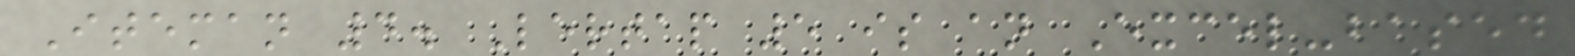Iteman 4. Lertap 5 is an Excel-based
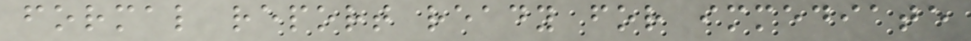formal report ready for immediate
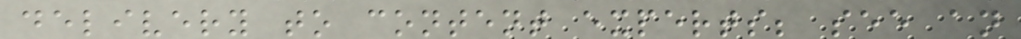delivery to content experts; see an
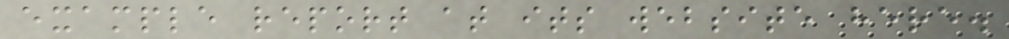example report at its website here.
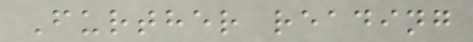Further reading
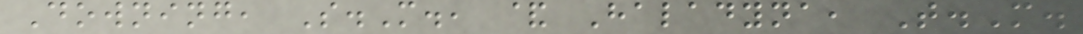Downing, S.M., & Haladyna, T.M.
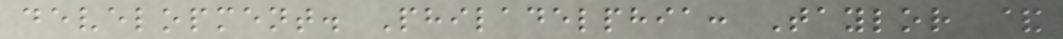development. Philadelphia: Taylor &
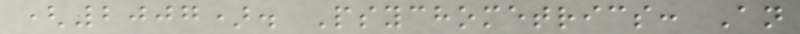(2007). Psychometrics: An
